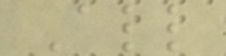All
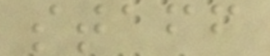staff
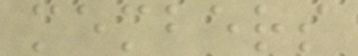members
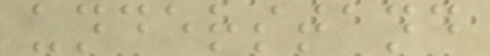understand
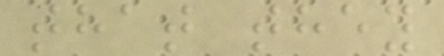that they
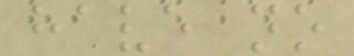have no
